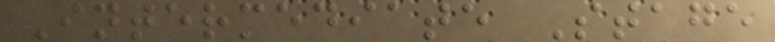Intermediate Stage
